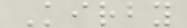Kirby
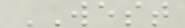WEST
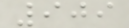909
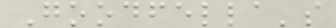Goodfella's
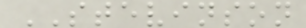STEVINSON
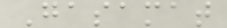Gasamat
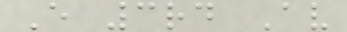E 3rd Av
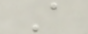A
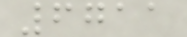6711
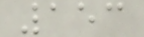153
